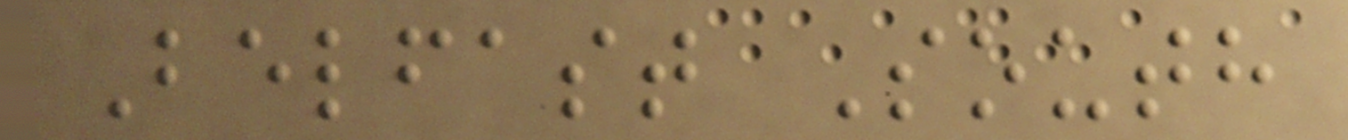Belfast South
